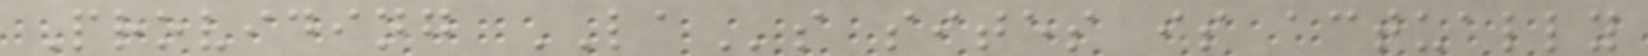Providing LAs sites is actually
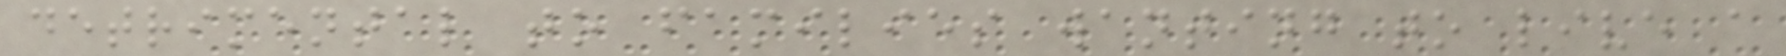detrimental to families wanting to live a
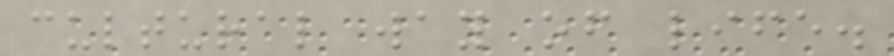cultural way of life.
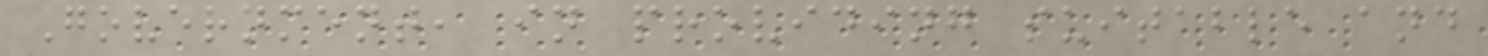Government, in providing suitable and
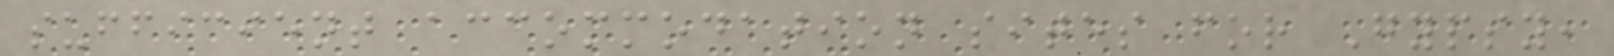sufficient accommodation sites for Gypsy,
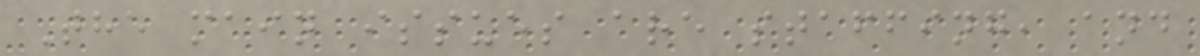The main issues are staffing, and
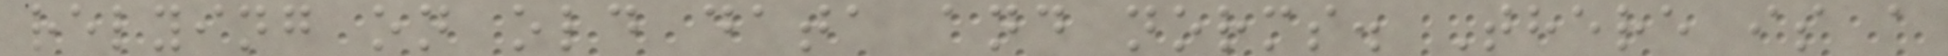relying on old data and norms. There is a
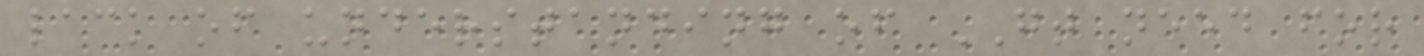lack of understanding of GT need for
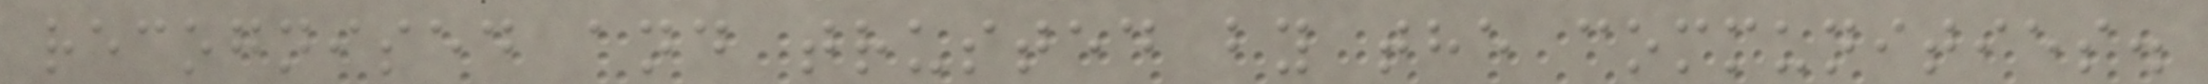recognised and trusted by the communities.
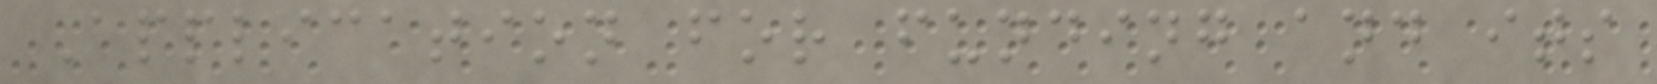Application for funding and its
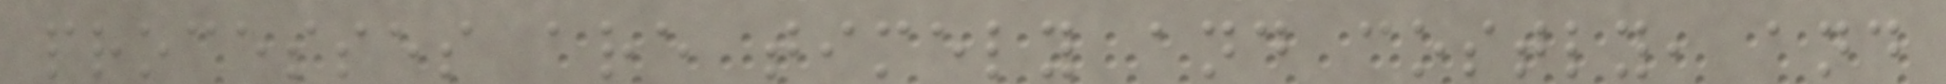processes are timely and costly, and
